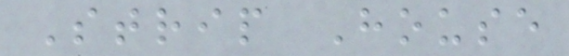Strip House
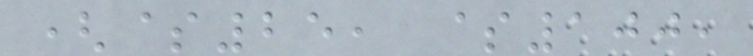($25, $100,
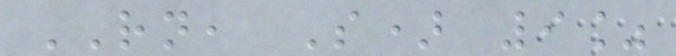RN, S) 9%
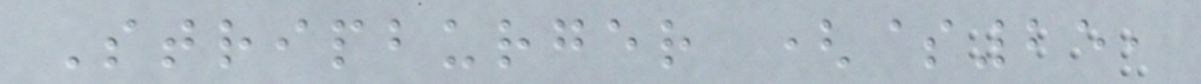Stripburger ($25,
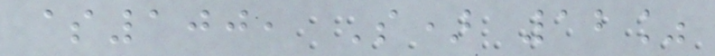$100, S) 12%
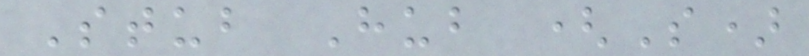Stub Hub (S)
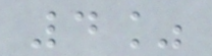4%
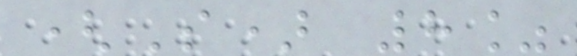(S) 8%
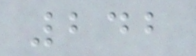242
